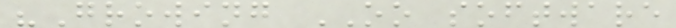"Growing OO software
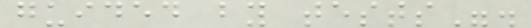guided by tests".
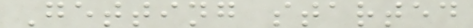Getting started
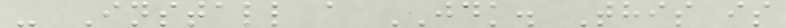- Install a JDK. This is
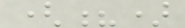(?)
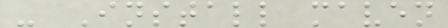- Install maven
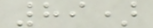89)
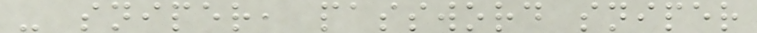- sniper, password sniper
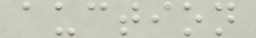auction
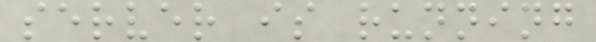server is running
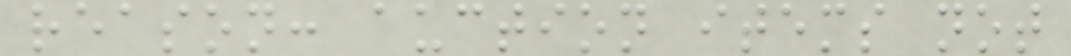reason: auction items not
